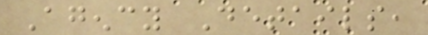Agency Details,
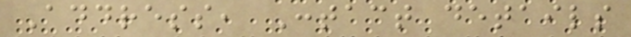Address, Contact details
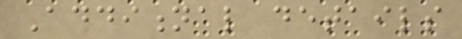Additional details
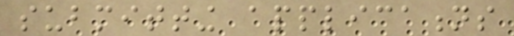submitting applications
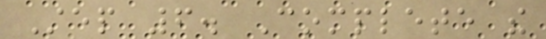Step 6. Complete the
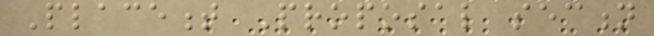Placement Proposal section
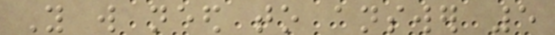You will need to answer 5
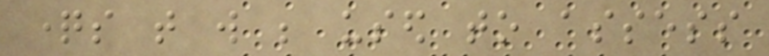questions that will be used to assess
